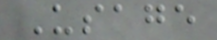Usage
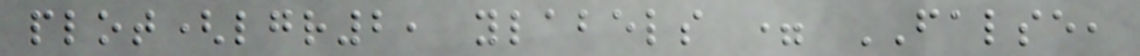plot(lgr2, ylabels = FALSE,
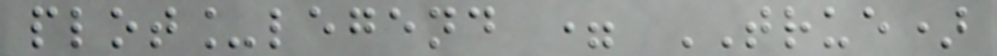plot_legend = TRUE)
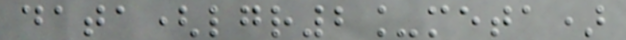data(lgr2_meta)
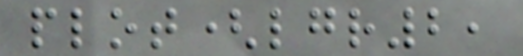plot(lgr2,
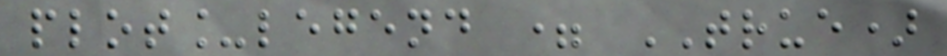plot_legend = TRUE)
